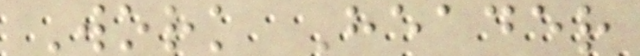Work Header
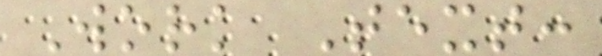Work Text:
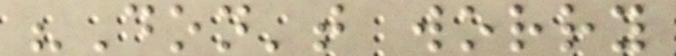"Don't worry
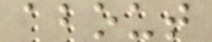about
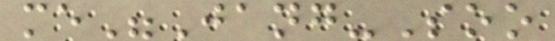me"Jang-Soo
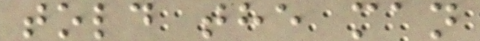told the man
